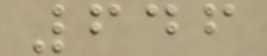646
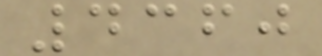4360
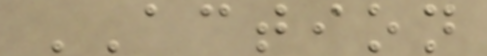ACTION
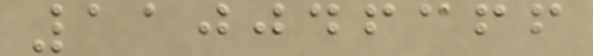110046366
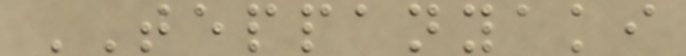TEPPANYAKI
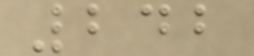242
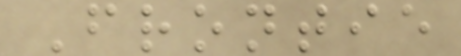Frontie
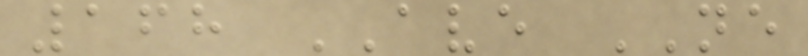168 AVE NE
